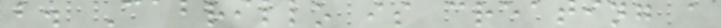b. Cabrillo is creating a
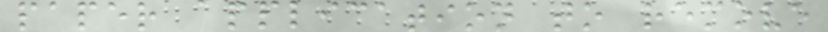paper application to remove
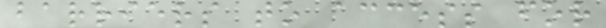barriers to access for
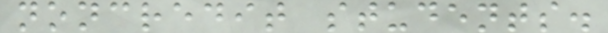noncredit students.
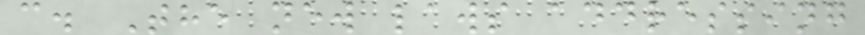c. The new laws addressing
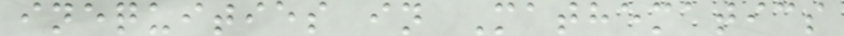inequities in Mathematics
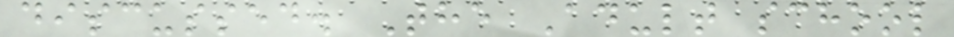discussed. The Adult school
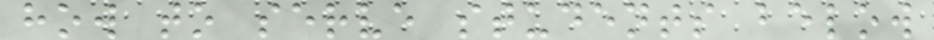how to serve students below
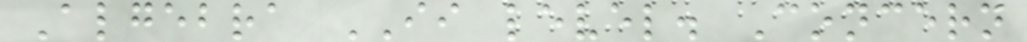Algebra II level. Concern
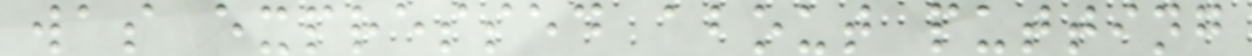was expressed about putting
